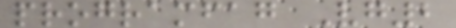programfag Vg2
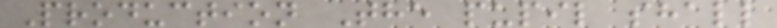Production The pupil shall
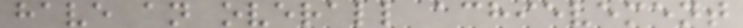have an overall achievement
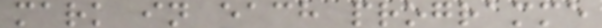mark in each programme
